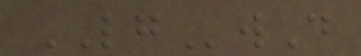LGwD
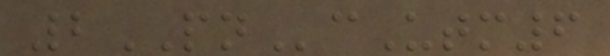2PNcUtm6
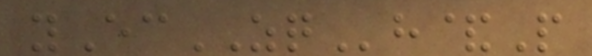yEcZQh&P
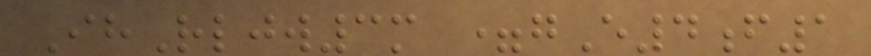IhRljw3m =gE4f1
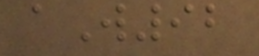aW92
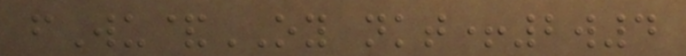fWu&OY nkt+2w4
